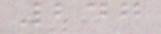247
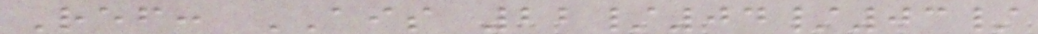Ref: AIS 22/04/03/
